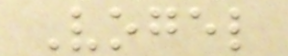Vogel
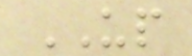UP
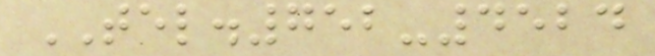TEL.752-4524
